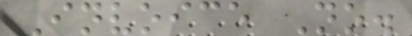Invoice No.
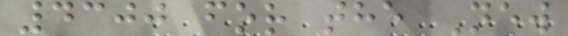4300 for the New
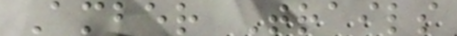Amber Trails
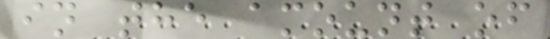in the amount of
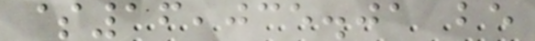$16,035.01 be
